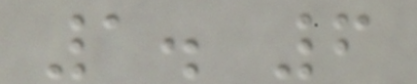1. 6
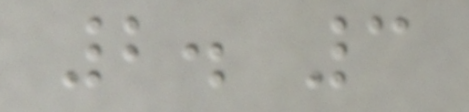2. 3
